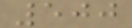500
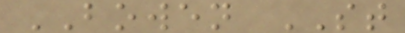BOWEN ST
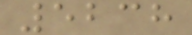5238
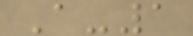A-1
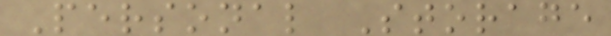Personal Storage
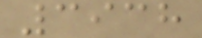3938
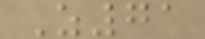Z71
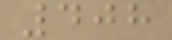408
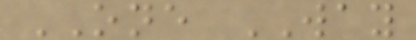ONE WAY
